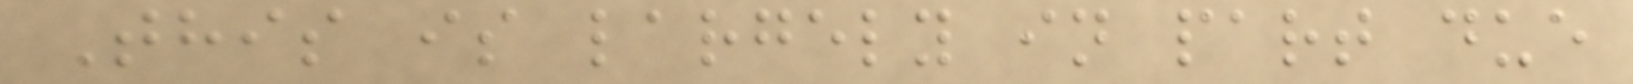This is largely in part due
